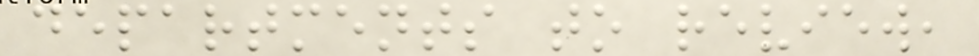departments to review,
